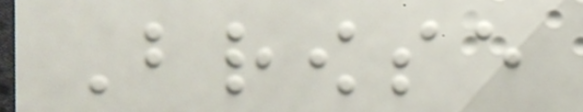Browse
